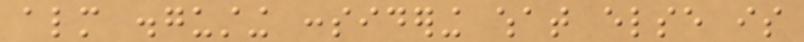almost disgusting considering what else is
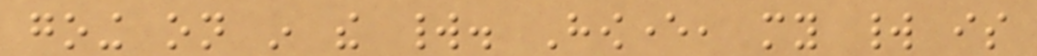going on in the world. However, my world is
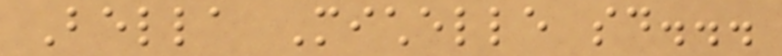Bella Michelle said...
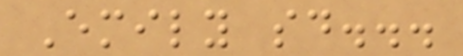Emily said...
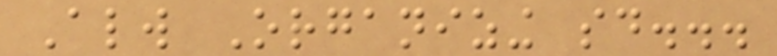Always Organizing said...
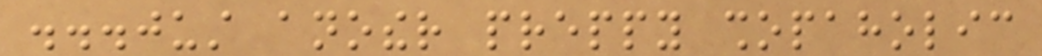...just another preppy shopaholic
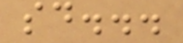said...
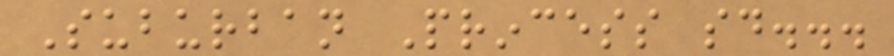Suburban Princess said...
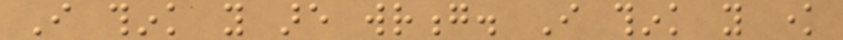I think you are wrong. I think you know
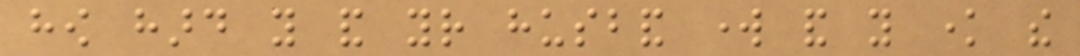how hard you and your husband work and you know the
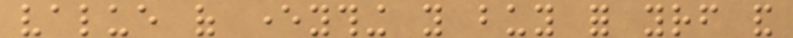value of everything you buy for yourself and
